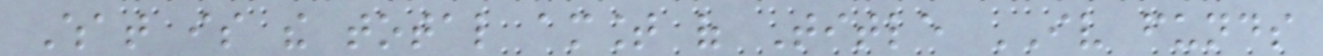What is the total amount of Title IV funds
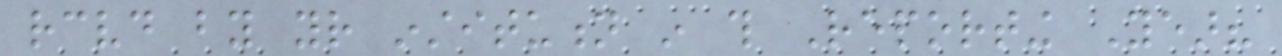received by your institution in this Reporting Year?
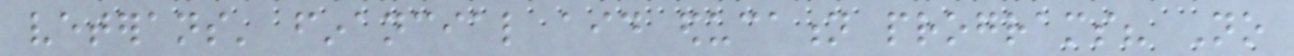veterans' financial aid education programs? No
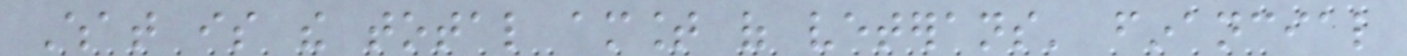What is the total amount of veterans' financial
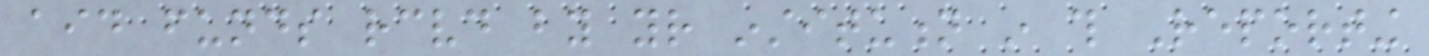aid funds received by your institution in this Reporting
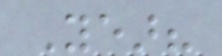Year?
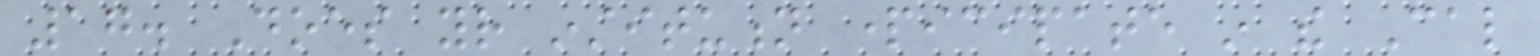17. Does your institution participate in the Cal
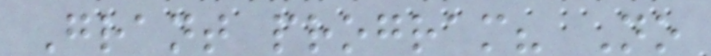Grant program? No
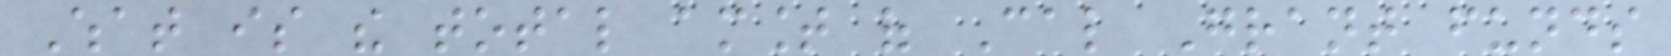What is the total amount of Cal Grant funds
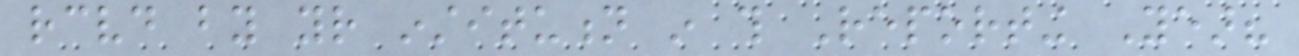received by your institution in this Reporting Year?
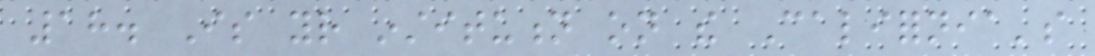18. Is your institution on the California's
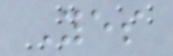Yes
